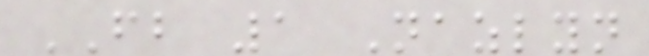FB 1 Nazlyn
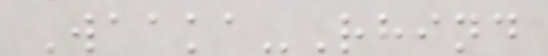Waaka-Rhind
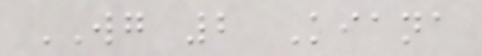WG 2 Kiana
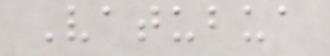Vatubua
